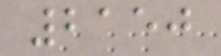2150
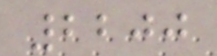2200
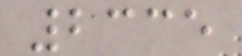2335
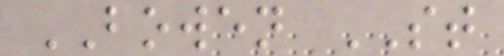BOWEN ST
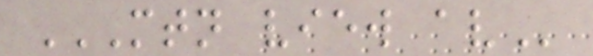MTN VIEW AV
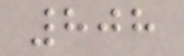808
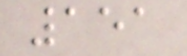151
